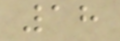18
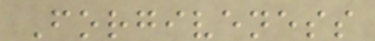Forgiveness
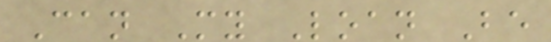Can My Loan Be
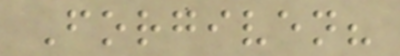Forgiven?
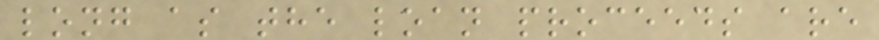long as the loan proceeds are
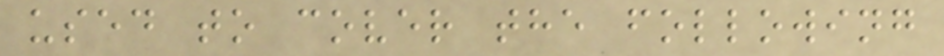used to cover the following
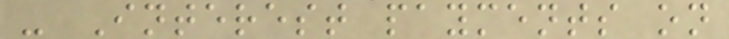- Interest payments on
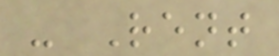- Rent
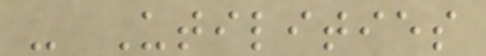- Utilities
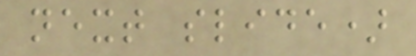next slide)
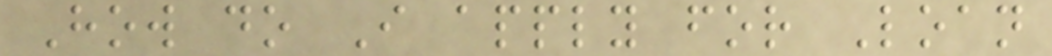How do I apply for Loan
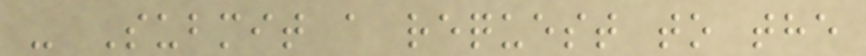- Submit a request to the
